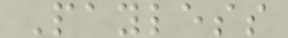Payless
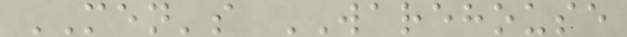MEN's WAREHOUSE
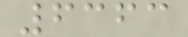6363
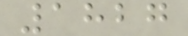1827
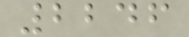2246
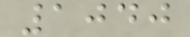1040
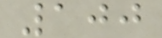100
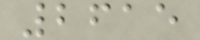2615
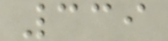339
